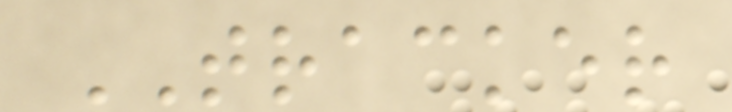TRACKER
